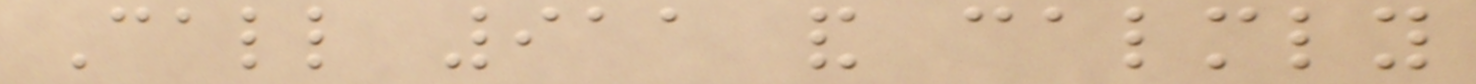Call 911 and calmly
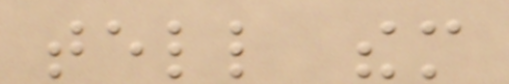tell them
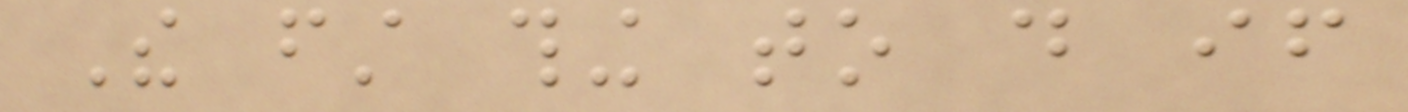The first thing to do if
